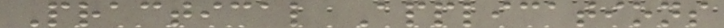Practical Applications
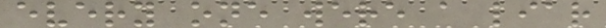every one were a liar
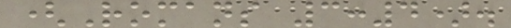(Romans 3:4).
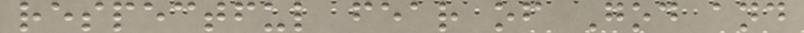respectful fear of God and
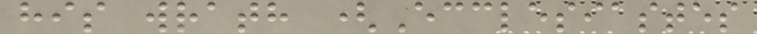his wrath (Ecclesiastes
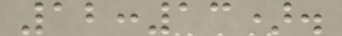12:13).
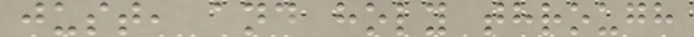just, and holy through
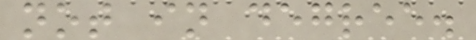not in degree.
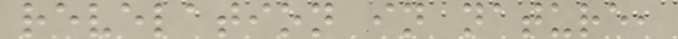revelation in nature,
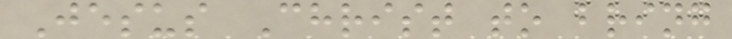Jesus Christ to bring
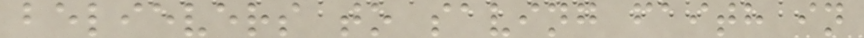believers to saving faith in
